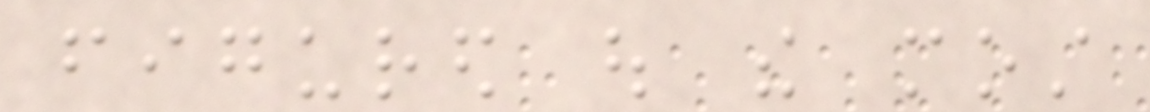figured out the most
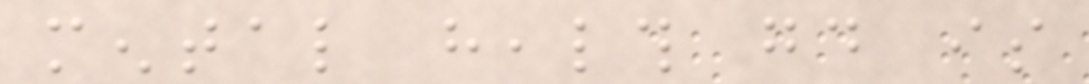mental health good is
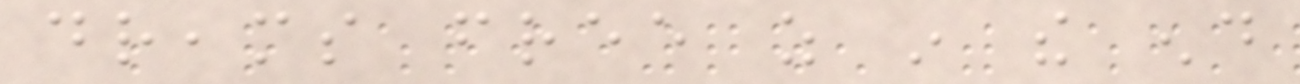dreams free as in the end
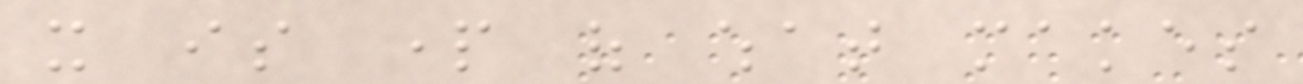it is part of what makes
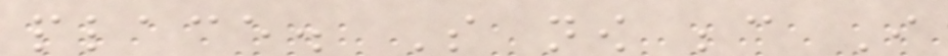place. So now because I
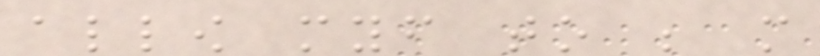allow myself to be more
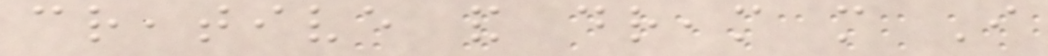creative and dream more I
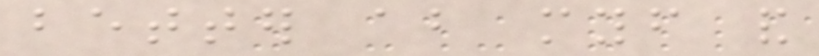better about myself and
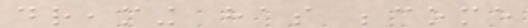dreaming has become
